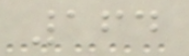164
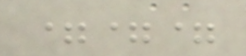===
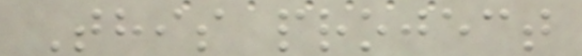This project
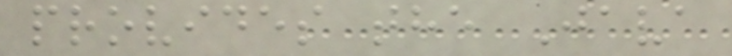provides the Java
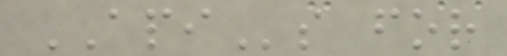APIs for
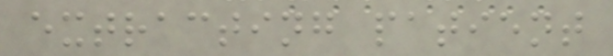extracting patient
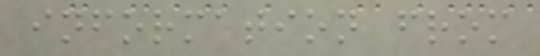information from
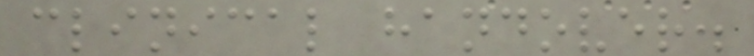clinical handover.
